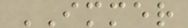IMMER
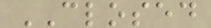CLOSED
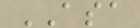ASA
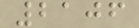2106
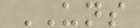UNS
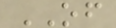OF
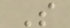S
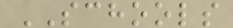SCHOOLS
